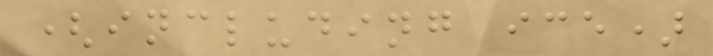(including ice)
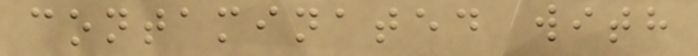contaminated with
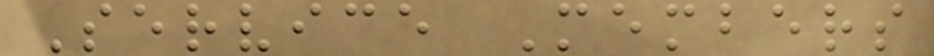Service Members
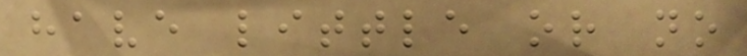have little or no
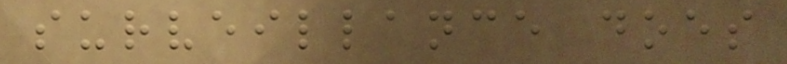surveillance does
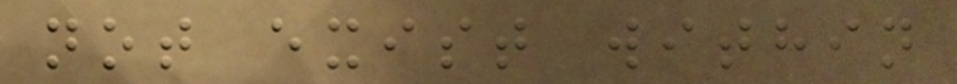not exist within
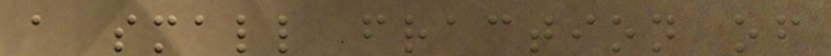a small fraction of
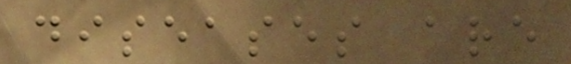diseases are
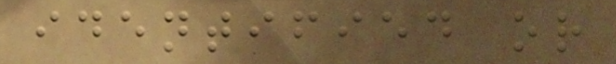identified or
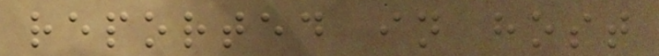reported in host
